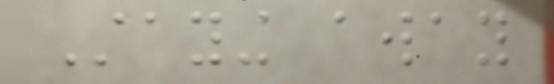Staying away
